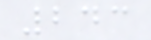243
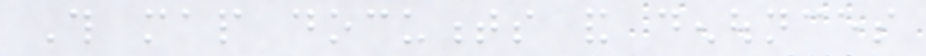This map documents and denounces
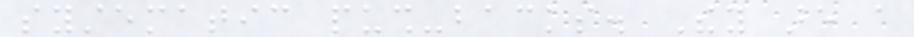systematic push-backs. They are a
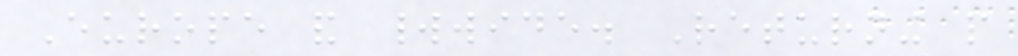Europe and worldwide. Returning people
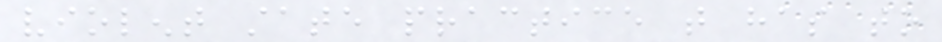violent state practice that has to
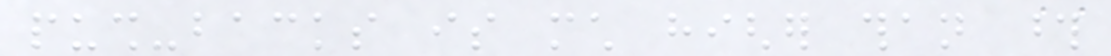push-backs is much higher than those
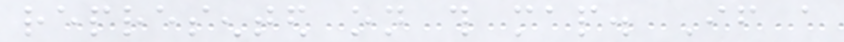represented on this map. If a
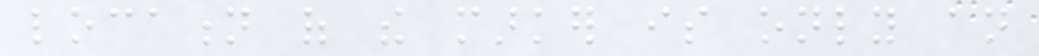location of the marker is only an
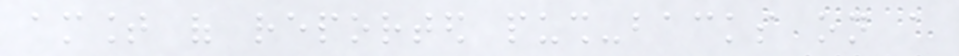amount of reported push-backs on a
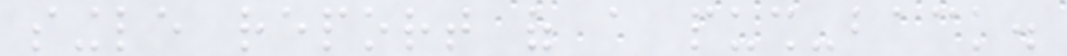single report of a push-back.
